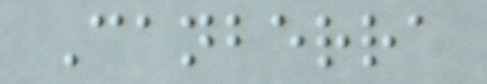Canberra
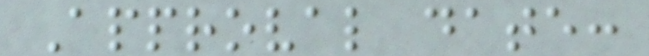Approval date:
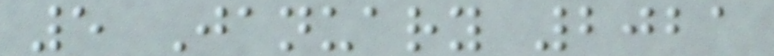5 January 2021
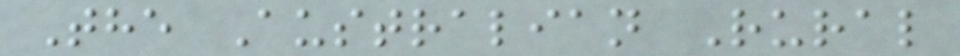The Australian Rural
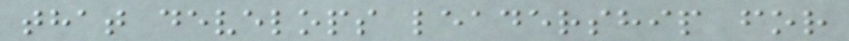that develops leadership for
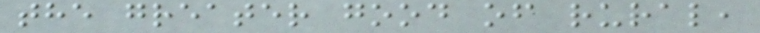the greater good of rural,
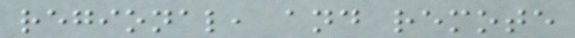regional, and remote
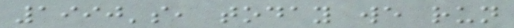1990's, today we run
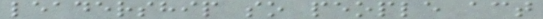leadership so people act
